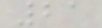21
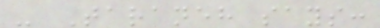- Taraneh says:
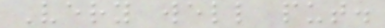Very well put.
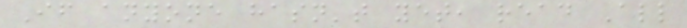If anyone hasn't yet, read All
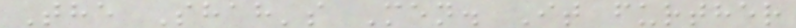The Shah's Men. It further
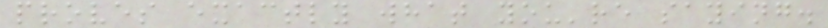proves exactly what you're saying.
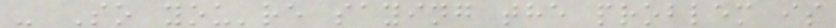- So you're saying the problem is
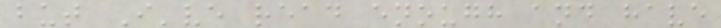but I've read enough and have
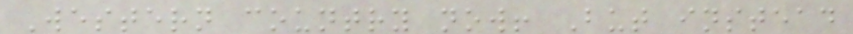Western country now! But instead
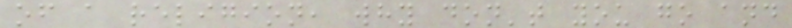of a religion, why don't you go and
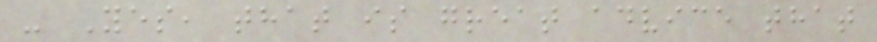- Yes, that is great advice that
